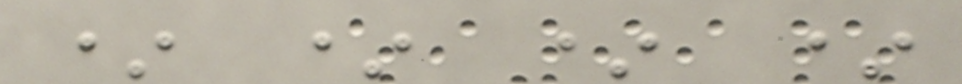* * * *
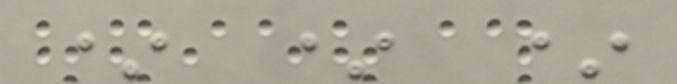* * *
